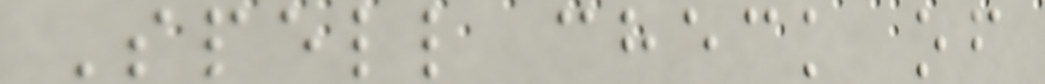Spell check of
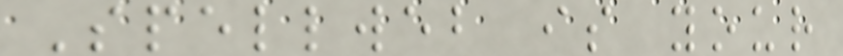Spellweb is your
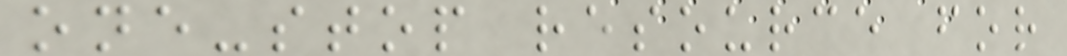one-stop resource for
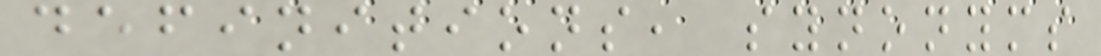definitions, synonyms
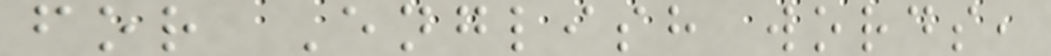for English words,
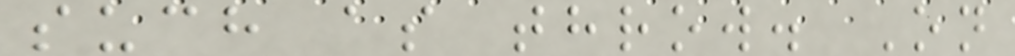such as throw. On
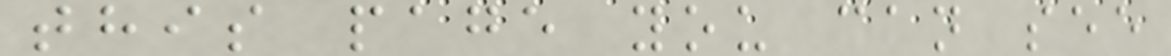this page you can see
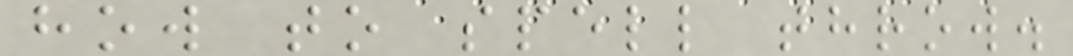how to spell throw.
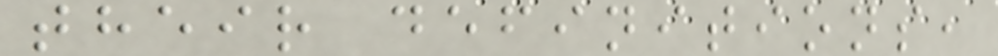their definitions,
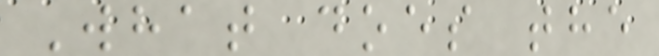What does the
